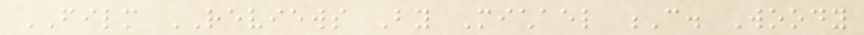FILM REVIEWS By Michael C. Woody
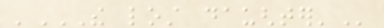'THE LOST DAUGHTER'
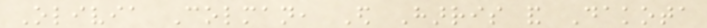Olivia Colman, Ed Harris and Dakota
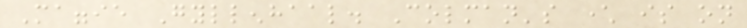Maggie Gyllenhaal. Colman's character is on
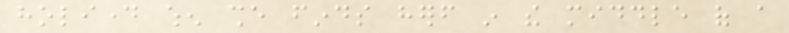holiday when she finds herself in the middle of a
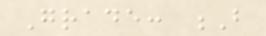Grade: B
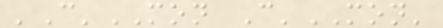'C'MON C'MON'
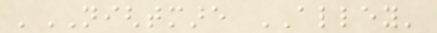'NIGHTMARE ALLEY'
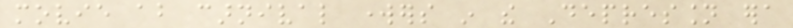movie about carnival workers in the Depression era
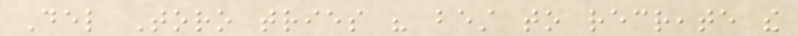Del Toro tries his best to recreate the
